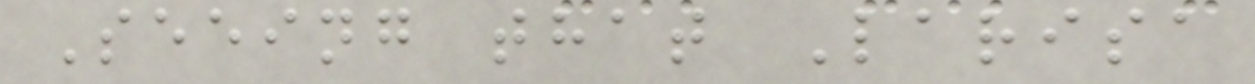Seeing that Larisa
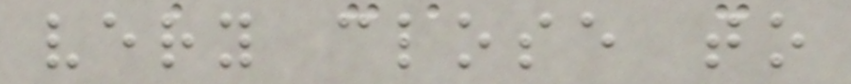very close to
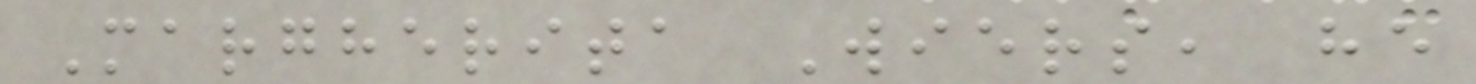Margherita Wiers, he
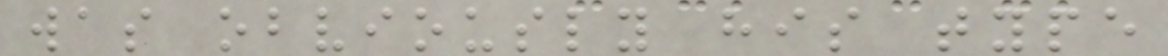was obviously his type
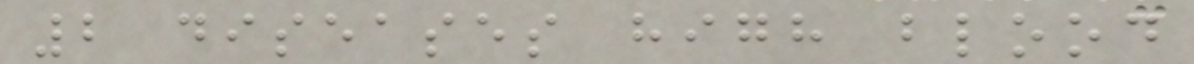2 diseases high blood
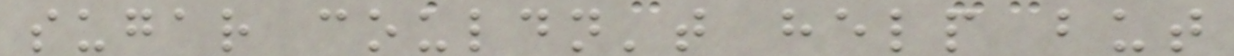sugar couldn't help but
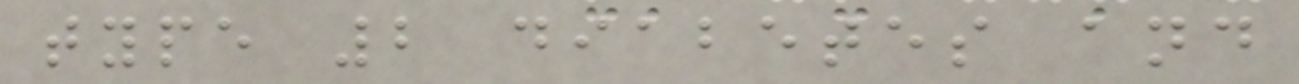type 2 diabetes and
